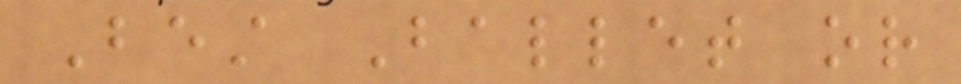Best Ballet or
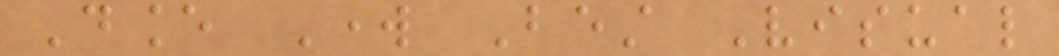Dance Work Best Visual
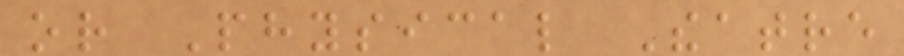or Physical Theatre
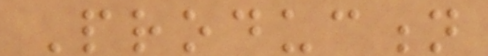Production
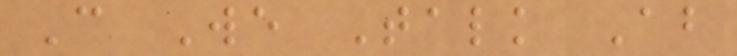Can We Talk About
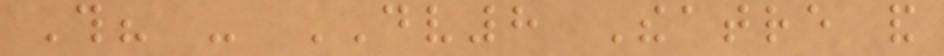This? - DV8 Theatre and
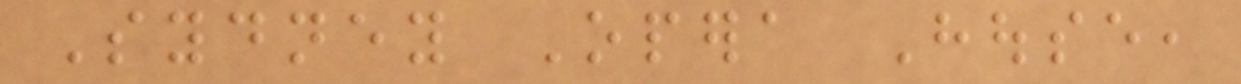Sydney Opera House,
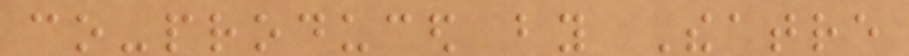co-produced by Theatre
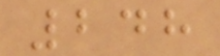248
